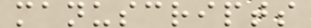manuscripts
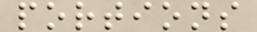portions
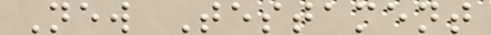New Testament
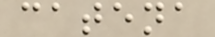catena
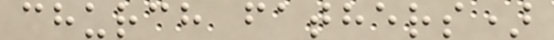church fathers)
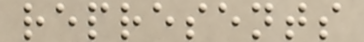represents
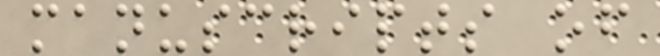manuscripts of
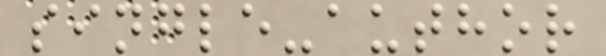single-author
